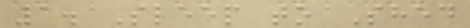1. Sleep to Shed
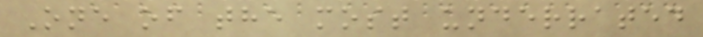One of the most underrated
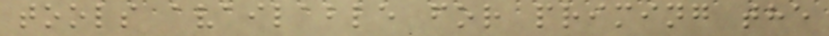tools available for priming the
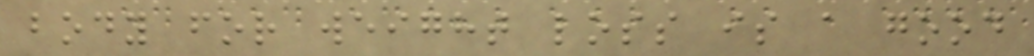body for weight loss is a good
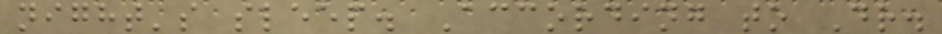night's sleep. According to Dr.
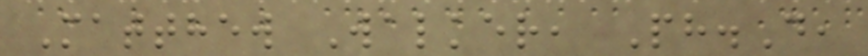Matthew Walker, Ph.D,
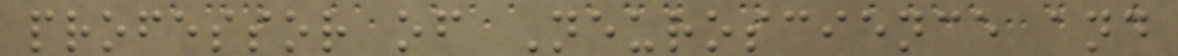professor of Neuroscience and
